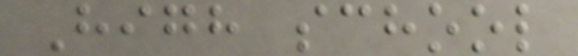High school
